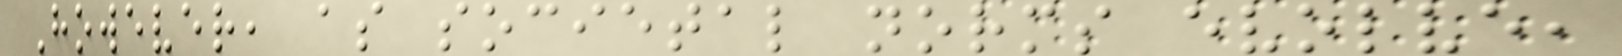However, as societal norms evolve,
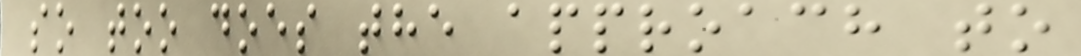so too does the approach to
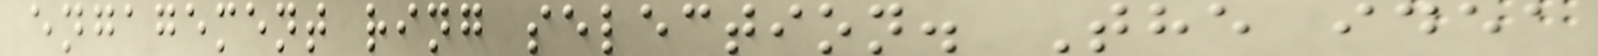engagement ring selection. The idea
